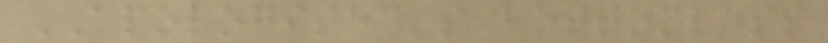APOLOGISED's bottomless
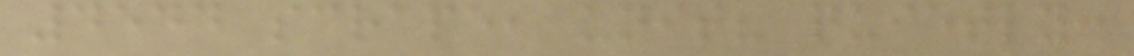4544 scrape, unit? quietly:
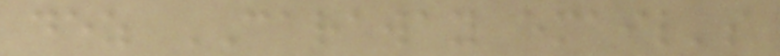dez CARAWAY email's
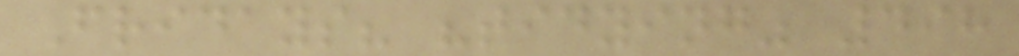Fridays? "tidying" 498
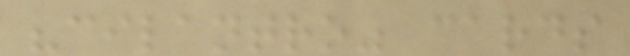"cilantro" cards
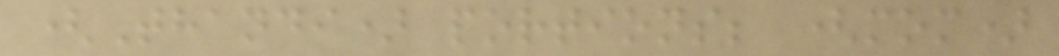(Thandi) portions; (mom)
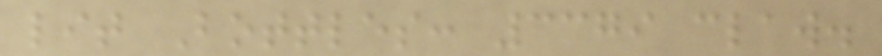lit Bottles: 3379 claw.
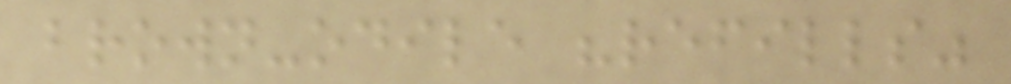brown-odile "refills"
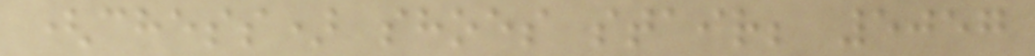(chess) shoes stair; 5057
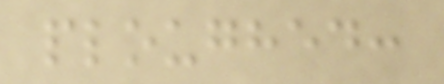ploughed:
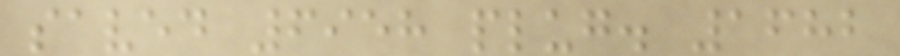saved 6958 plug. 1682
